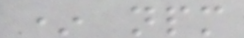* npm
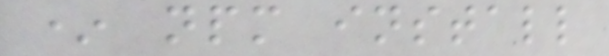* npm install
